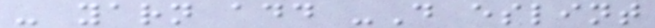- yarn add -D eslint
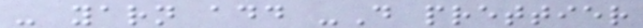- yarn add -D prettier
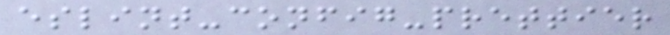eslint-config-prettier
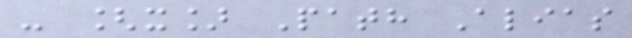- [x] Path Alias
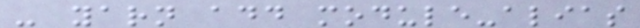- yarn add module-alias
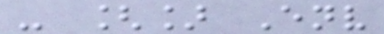- [] Env
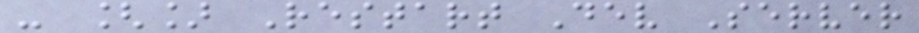- [] Restart Dev Server
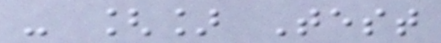- [] Test
